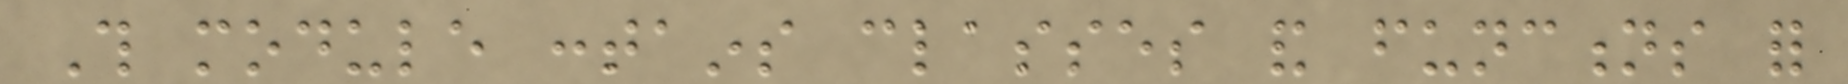This module contains classes and functions for
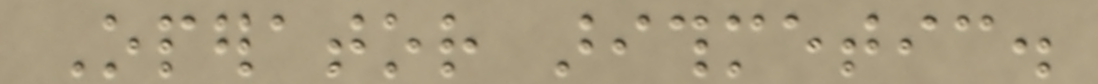Operator arithmetic.
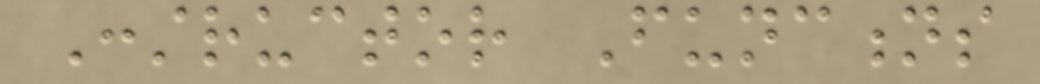Constructor Functions
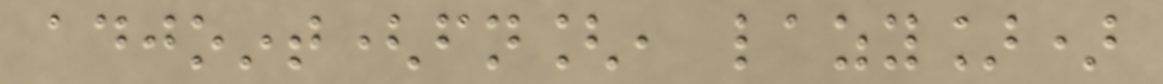adjoint(fn[, lazy])
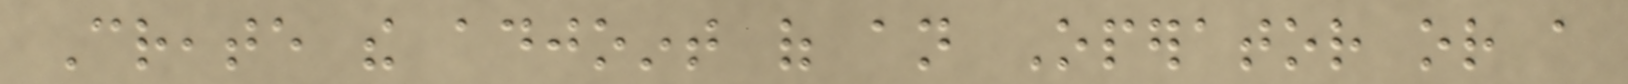Create the adjoint of an Operator or a
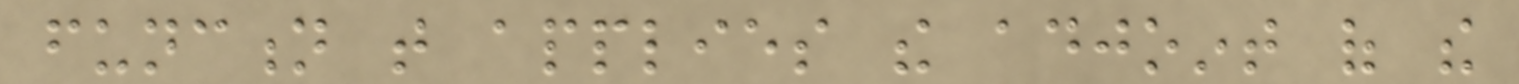function that applies the adjoint of the
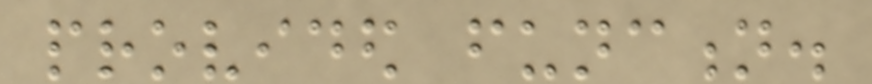provided function.
